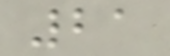21
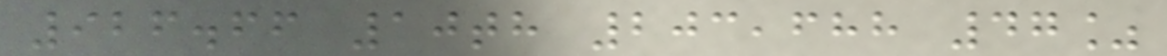926.66 10th 203,688 47%
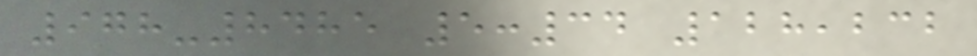978-8485 5:34 128,232
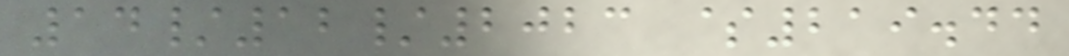14/12/2023 $219.44
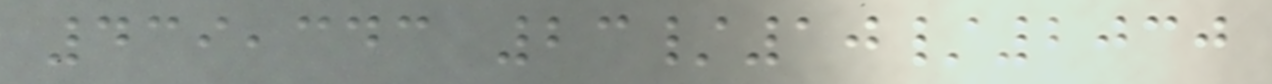439,343 23/10/2030
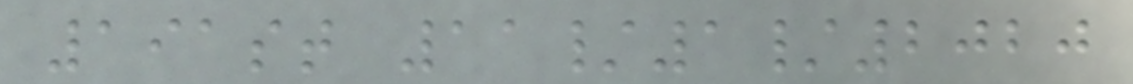191st 11/1/2020
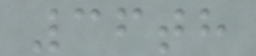36th
